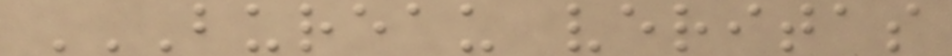BUREAU VERITAS
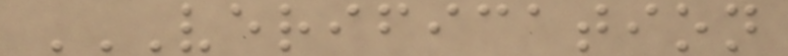VERIFICATION
